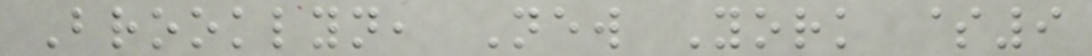Brooklyn, New York $9
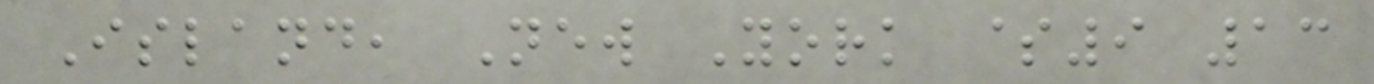Island, New York $9 13
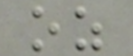oz
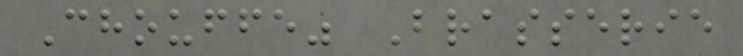Chouffe" Brasserie
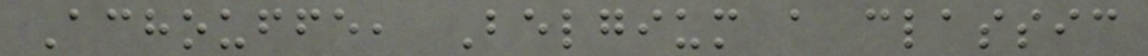Achouffe, Belgium a classic
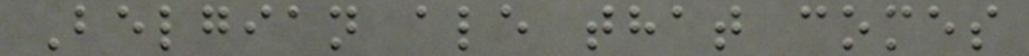Belgian ale that comes
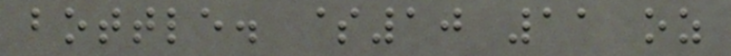bottle. $10 11 oz
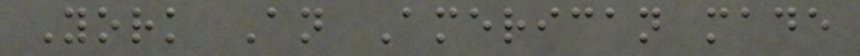York An American made
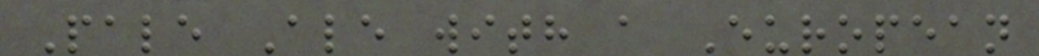Pale Ale with a European
